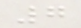7
